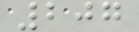207
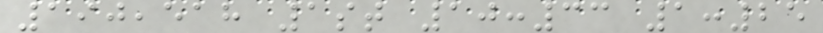190,518 1st 10:33 1:25
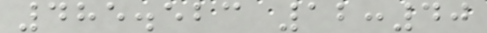485.523 12:40
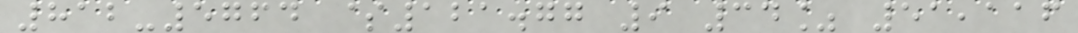812-5764 $121.77 9 34% 51,116
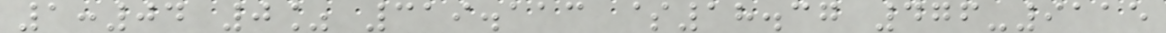1:04 0% 319.113 $18.37 476-9115
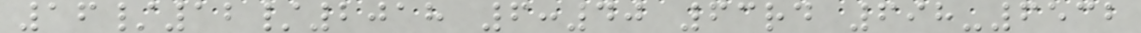16/12/2018 6:40 63rd 698-6532
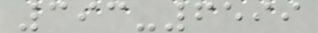393-6599
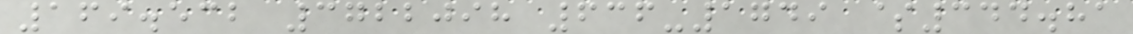169.532 3722098 636-1749 $344.81
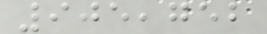905,752
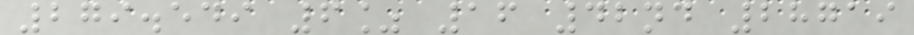279.549 6% 16 42nd 28719
